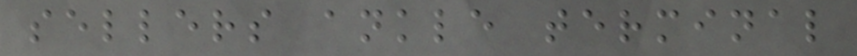sellers ankle terminal
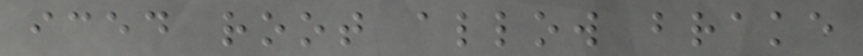iced root allow brake
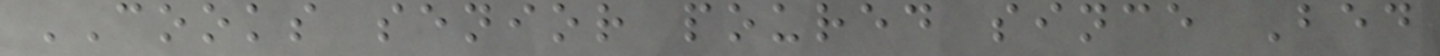COOKS senior poured since Bed
